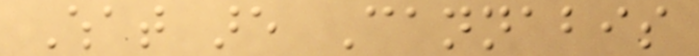What are Cannabis
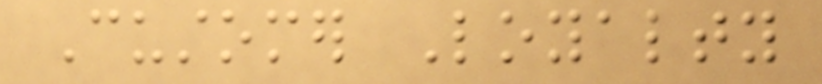Customer Loyalty
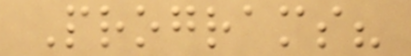Programs?
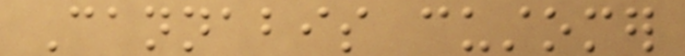Cannabis customer
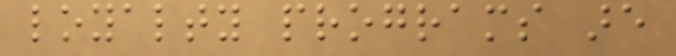loyalty programs are
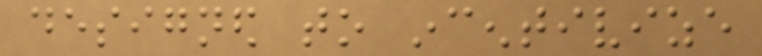designed to incentivize
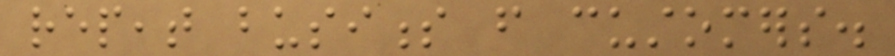repeat business from customers.
